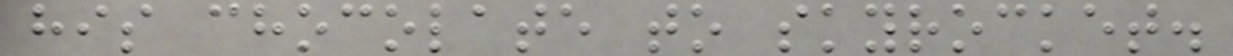his chocolate to skyrocket.
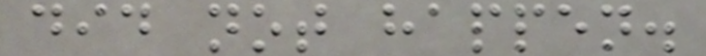did not happen.
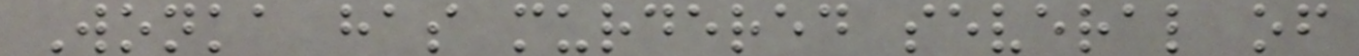Wonka has murdered several of
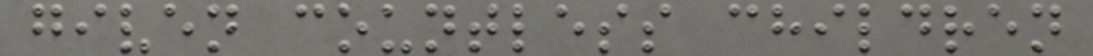given countless children
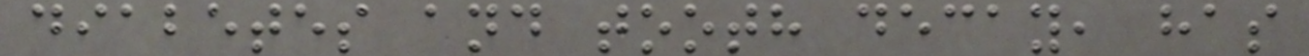diabetes and tooth decay, has
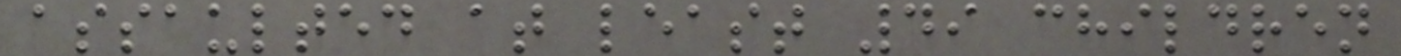assaulted at least 49 children
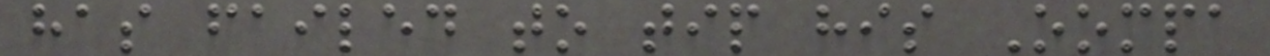has failed to tip his Oompa
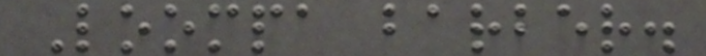Loompa barber.
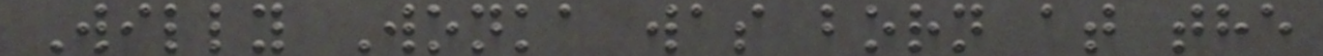Willy Wonka was born at the
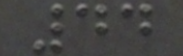44
